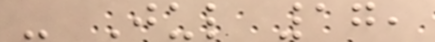- Jul 17,
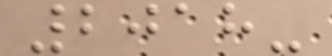2018-
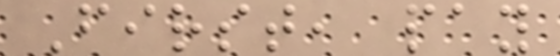First, pay
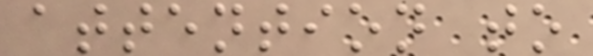attention to
